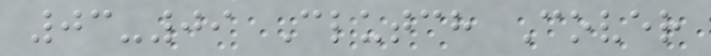03-09 Clutch Cover
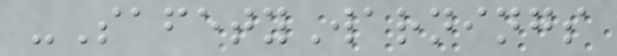-SafetyWarnings
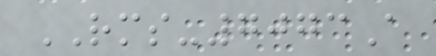RMS-7073A
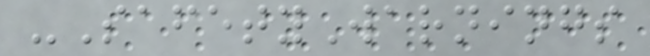-SafetyWarnings
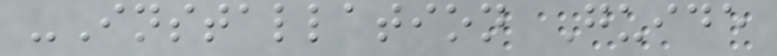-Installation Guide
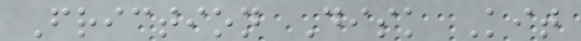Friction Disk Kit
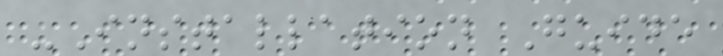-Installation Guide
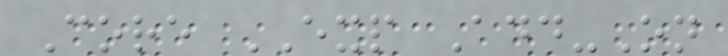Core EXP Add-On
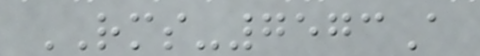RMS-7573A
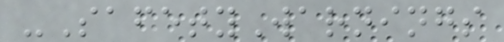-SafetyWarnings
